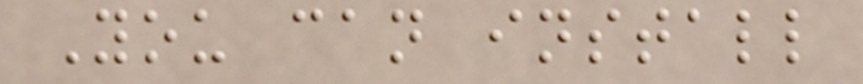You can install
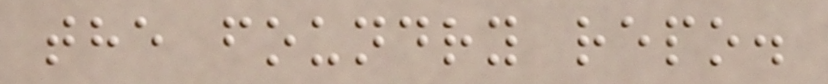the foundry repo.
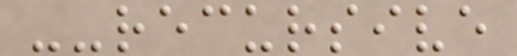--recursive
